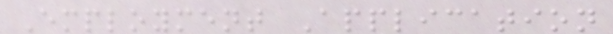Employment Application
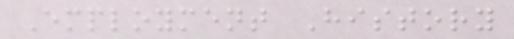Employment History
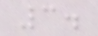3.
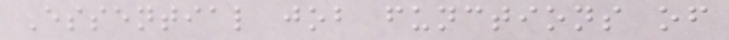Essential job functions of
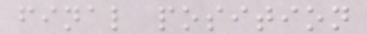final position
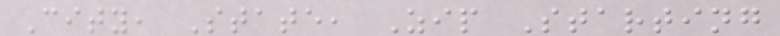City, State, Zip Starting
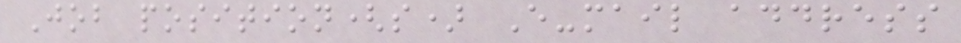Job position(s) E-mail address
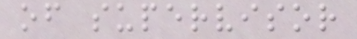of supervisor
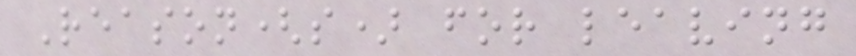Reason(s) for leaving
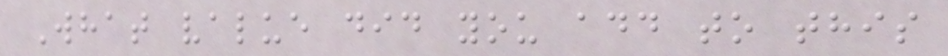What value did you add to this
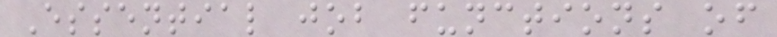Essential job functions of
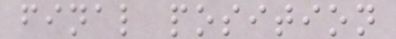final position
